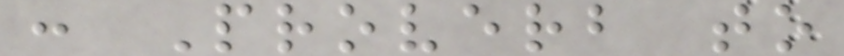: Proverb to
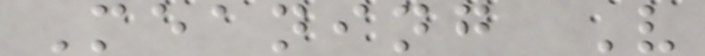Meaning V
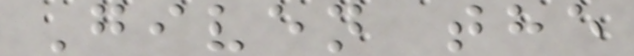Given the
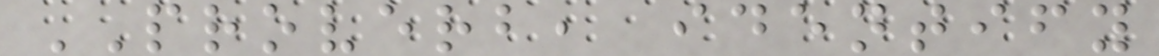PROVERB, identify
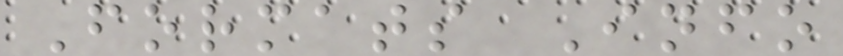Formats Info
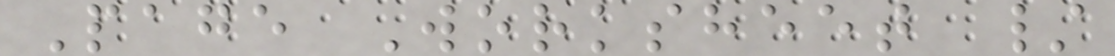Page Worksheet /
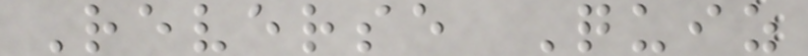Reverse Quiz
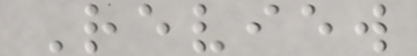Review
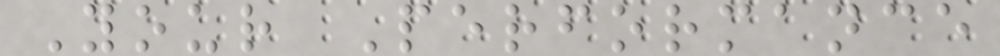Your Performance
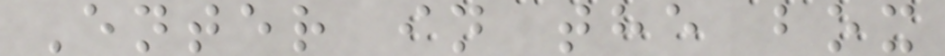Enter in the box
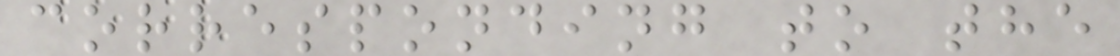corresponding to the
